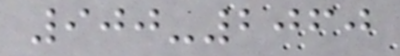900-2060
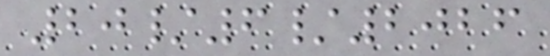20/6/2026
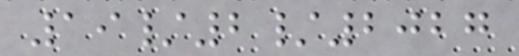19/2/2027
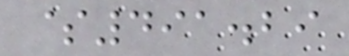$491.29
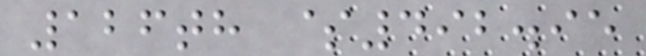126th $492.95
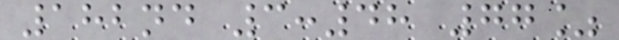182nd 3:48 77%
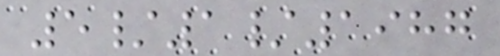5/1/1987
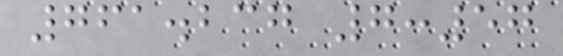761.237 7:57
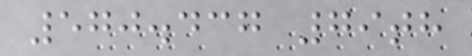570.437 79th
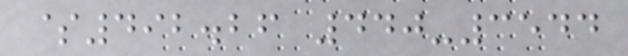$492.26 440-3544
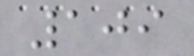109
